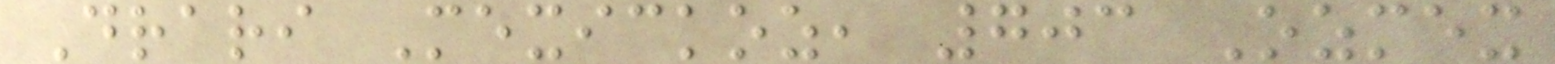Drari Mexickoz, 703 Ozmex
